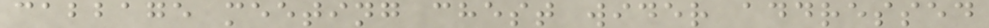cabbage meeting chest wider addressed
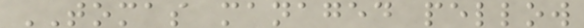TOMAS managed pellow
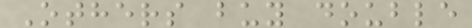Others buy double
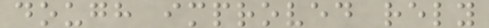dough improved rely
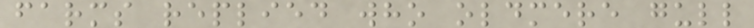farms replied who oldmere gull
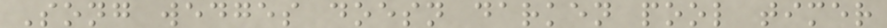Song wedges doesn darken pool timer
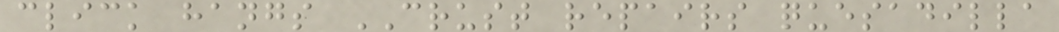click hangs CRUST repairs quesadilla
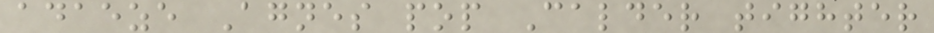adaeze Agnes pop Calder tighter
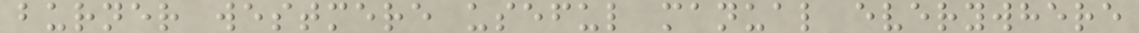burner westmere useful manual everywhere
